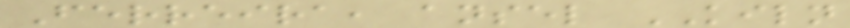Ferreira, ansel KILN
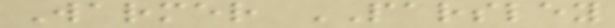Warmer PARSLEY
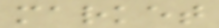market
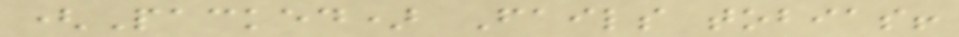(Packed) Fails tobias!
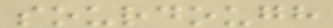sourdough
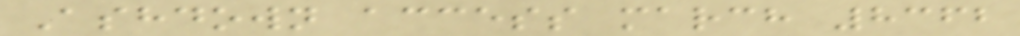Ashdown access march 8362
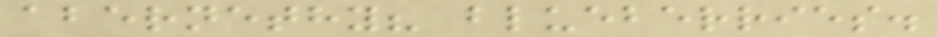abernethy? blueberries.
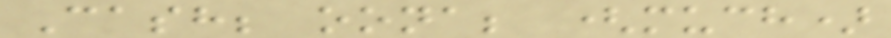Cash; oona; (much)
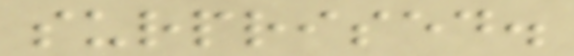surprised.
